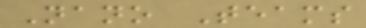Nano Teams
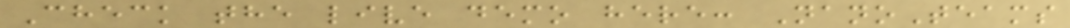Check the live demo here: NanoTeams
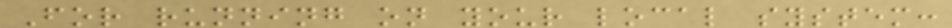For running on your local system:
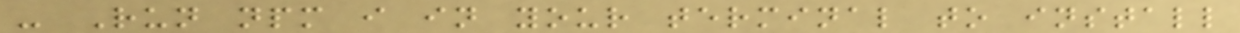- Run npm i in your terminal to install
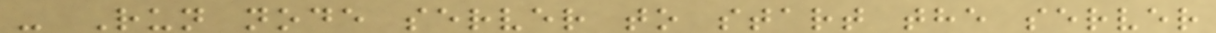- Run node server to start the server
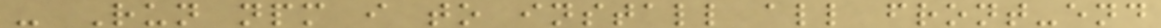- Run npm i to install all front-end
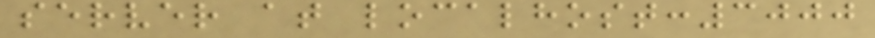server at localhost:3000
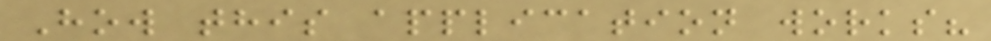How this application works?
